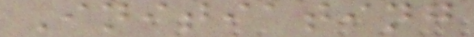Initiating
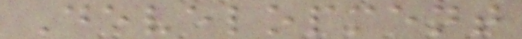Development
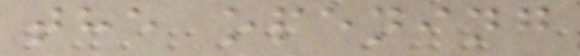the opening
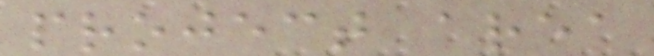project area
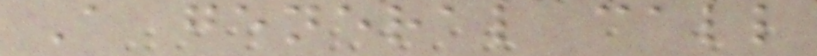A general call
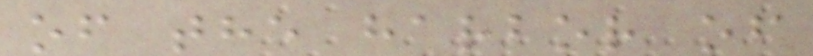of the harbor of
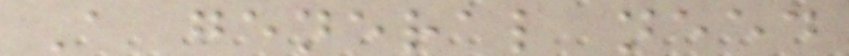A general need
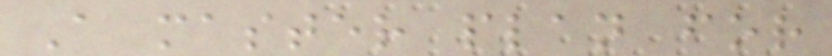A master plan for
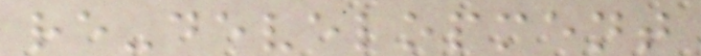re-development
